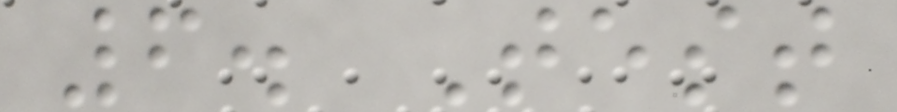6. Test
